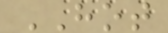HOT
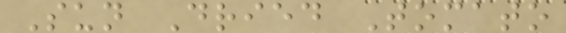Sun Dried Tomato
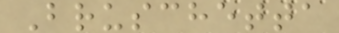Bruschetta
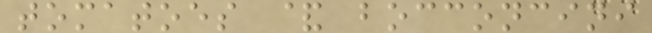tomatoes & bocconcini
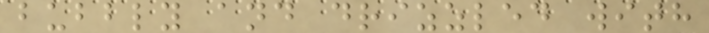bubbly and drizzled with
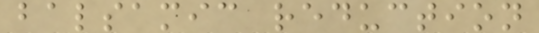balsamic reduction
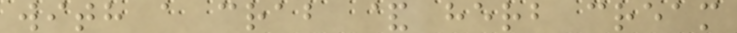with a crab & herb cream
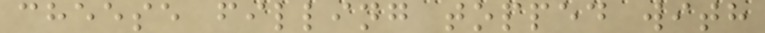cheese filling topped with
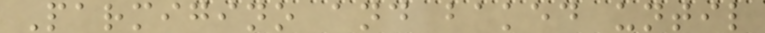Parmigino and baked until
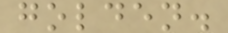golden.
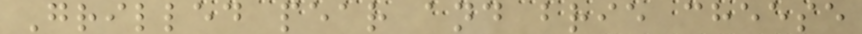Grilled pear and brie cheese
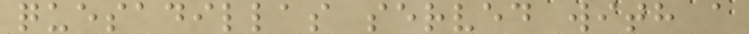quesadillas served with a
